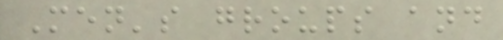Men's groups and
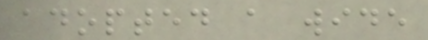adopted a wide
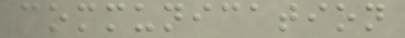communication
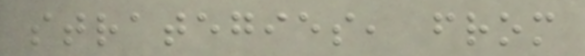strategies, from
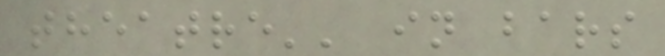theatre'' in bars
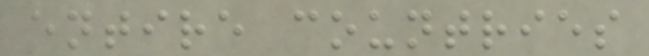entire countries
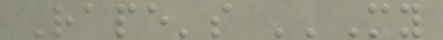Rape's ''My
